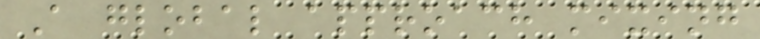A global approach mixing
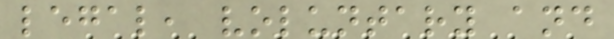legal, voluntary and
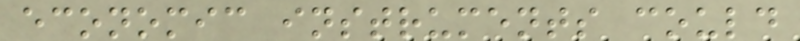economic instruments could
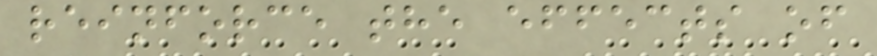reinforce the effects of
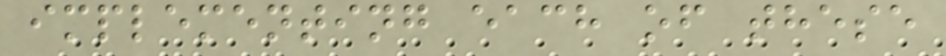implementing each of these
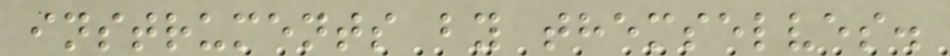instruments by themselves.
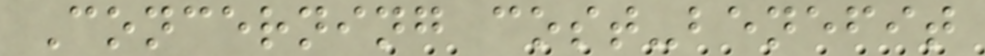Concerning cost-benefit
